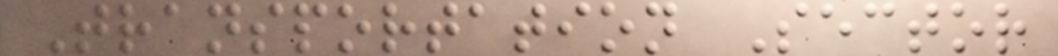Transportation Sector
